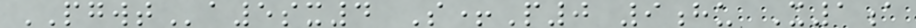PGWTa5sx4 S+P0 9hu X1a
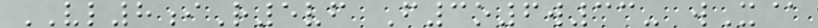VL8iR5vf F3o6w33- wX@
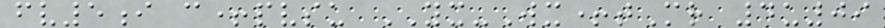fv5i c+pvsu YX-Wx+tMr 4u09
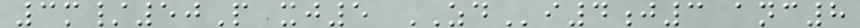3m/50P xj5 ZDi4j3 anc8
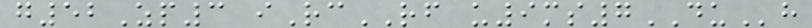g52Zp3 iRcRF u9ms7DUh
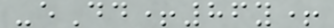-eDd+86y+
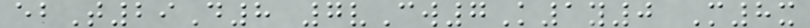ebT29D8 7vCw7K1y0 M8x
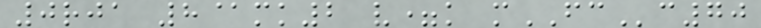0rja 8@mk2 v=k mFCc70
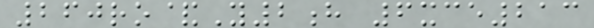260ro&Y2h 6xce213
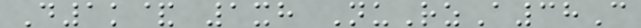D1k& 1xh NuRzA38C
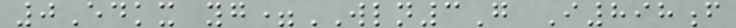0Edkx yg=WLN3G I898f
